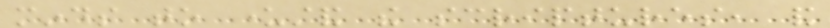minds to understand the scriptures, and
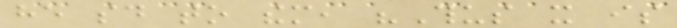he said to them, "Thus it is
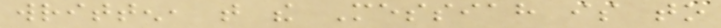written, that the Messiah is to
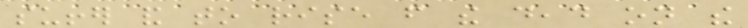suffer and to rise from the dead on the
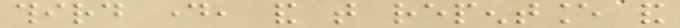third day, and that repentance and
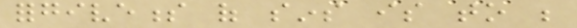forgiveness of sins is to be
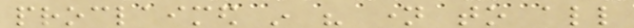proclaimed in his name to all
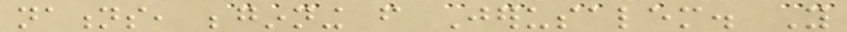nations, beginning from Jerusalem. You
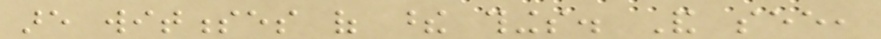are witnesses of these things. And see,
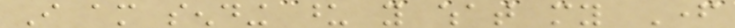I am sending upon you what my Father
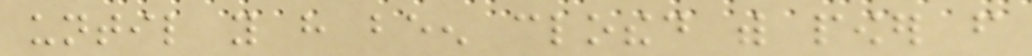until you have been clothed with power from
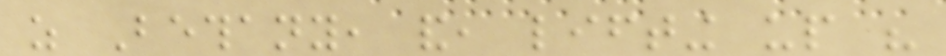as Bethany, and, lifting up his
